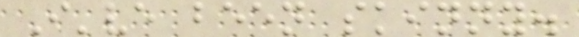I've been skinny.
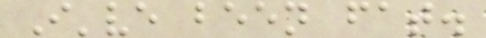I've been fat.
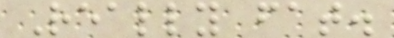Really fat.
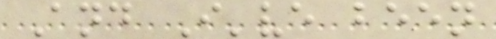And I've been
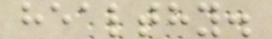healthy.
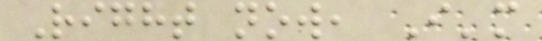Right now, I'm
